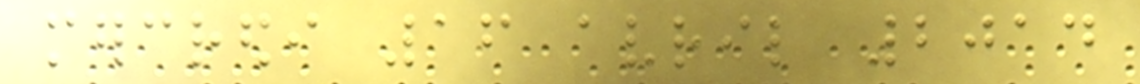mercredi 16 avril 2014
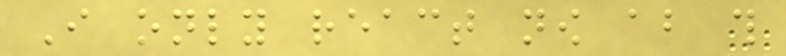I only react now about this
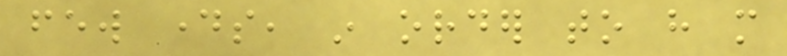few days, in order to have more
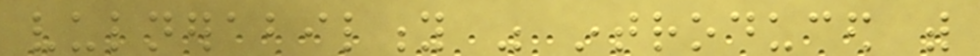vulnerability was introduced with
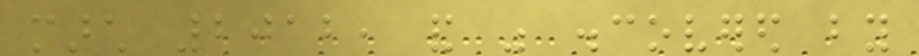march 2012, and was discovered by
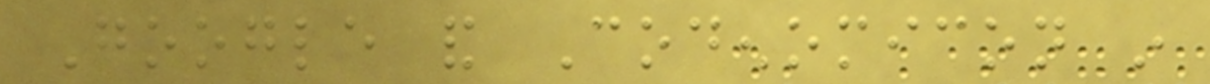Google and Codenomicon in
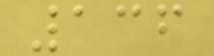136
